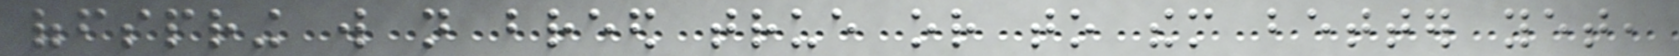offspring will not breed true or to them better yet,
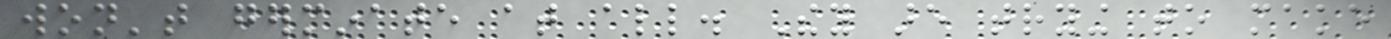won't germinate at all. They are trying to make
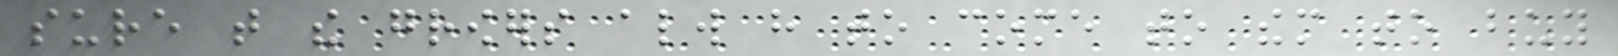sure that the growers always have to come to them to buy
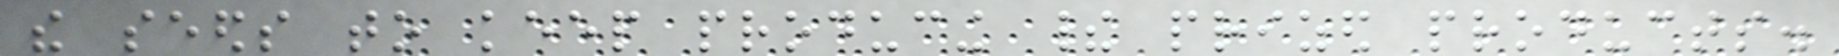the seeds to keep producing their prized products.
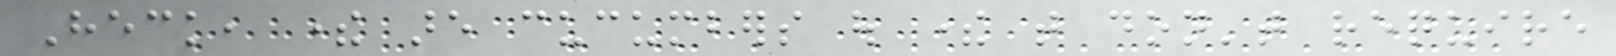Heck, there are cucumbers out there that don't require
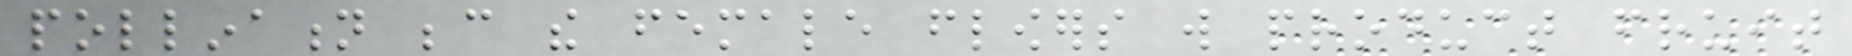pollination because the female flowers will product fruit
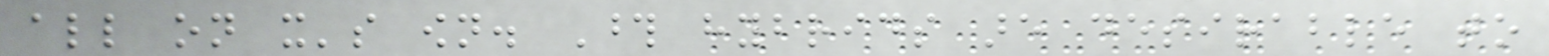all on it's own. Those hybrids are desirable to
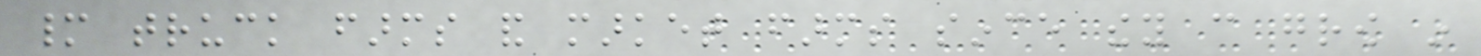many truck farms and market farms since they can grow in
